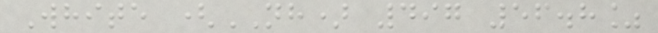White (NH) 497 56.8%
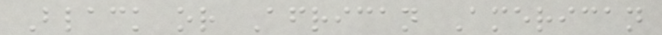Black or African American
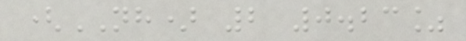(NH) 2 0.23%
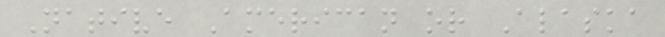Native American or Alaska
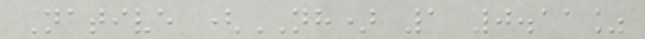Native (NH) 1 0.11%
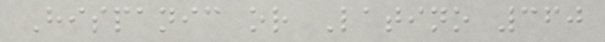Hispanic or Latino 360
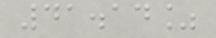41.14%
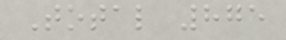Total 875
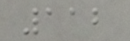112
